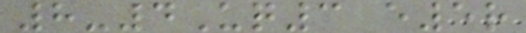8-4Uq3 e5r
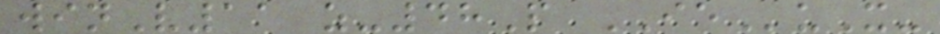winV11 z-48P IEuX-
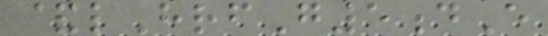&lHrfG5dE
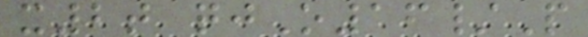x2t qjO16/P
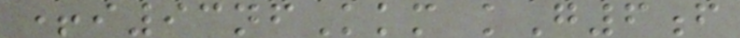+i93nfKkm kG6f
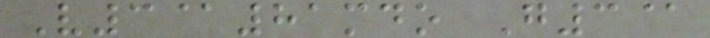V3@81mdo G3@
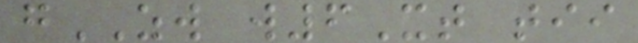gZW w6Xt tii
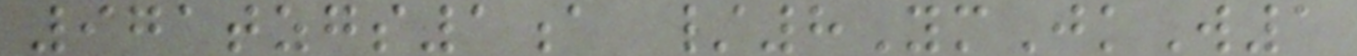971tzgs1a /8YmJkW1
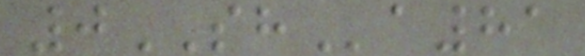0SHa81
